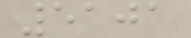5101
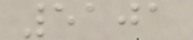5101
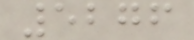5276
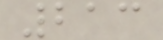213
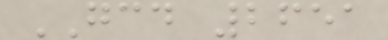GCD 2651
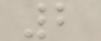2
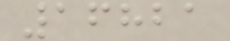16821
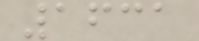1631
